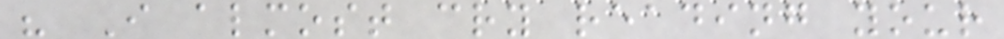" I almost cry reading your
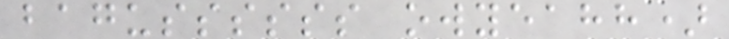bagussssss owyeahh)
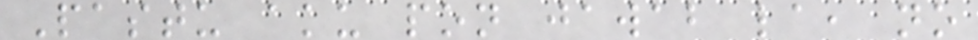Pastu aku pon jawab la, no
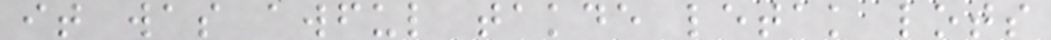it was awful takde letak lots
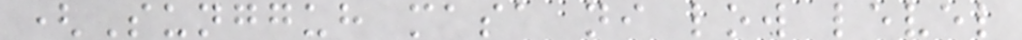(Sungguh masa ni low level
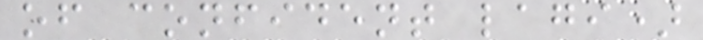of confident lagi)
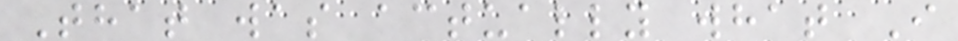That was actually what I
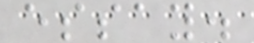essay.
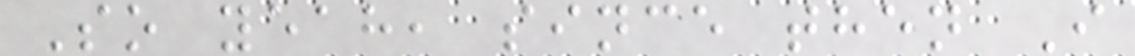So yeah, since then I
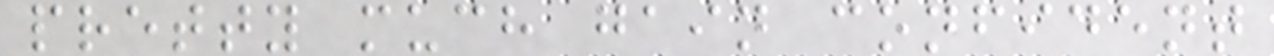pretty much gain confident
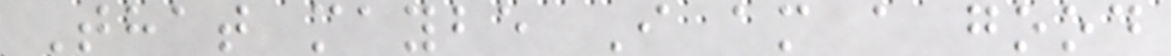That maybe I am a good
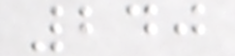240
